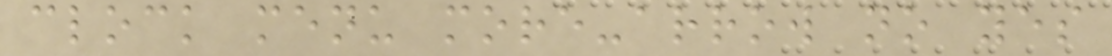clock menu more-arrow no yes
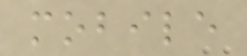mobile
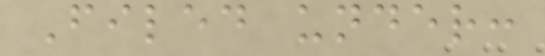Filed under:
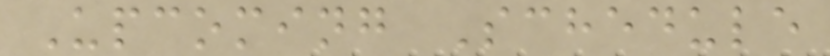Upcoming Schedule
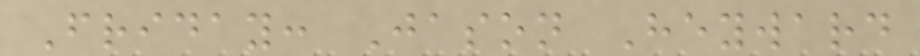Friday: Jason Heyward
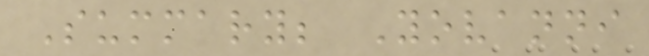Summary; Yovanni
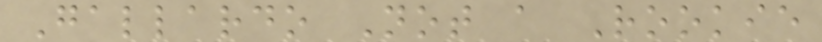Gallardo Not a Rookie
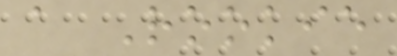a Rookie
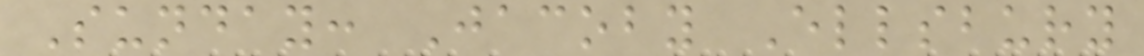Sunday: Jacoby Ellsbury
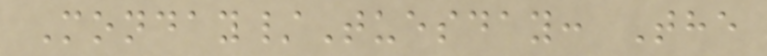Monday/Tuesday: The
